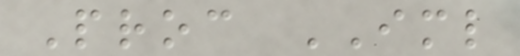Proc IML
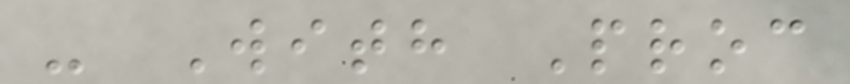- With Proc
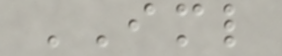IML
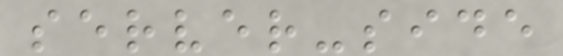server-side
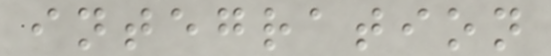integration
